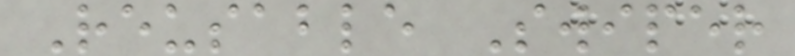Reusable Swiper
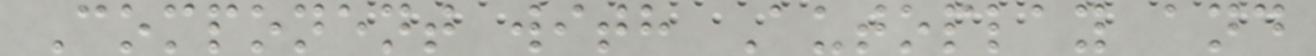Component with Autoplay and
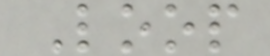Loop
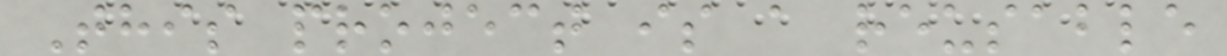This project is a reusable
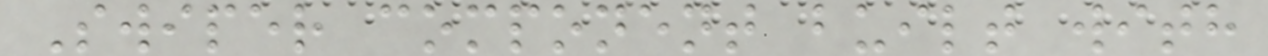Swiper component built with
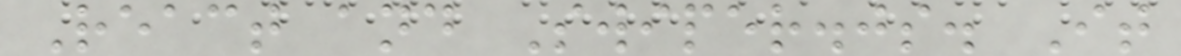React and Swiper.js. It
